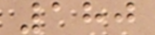180
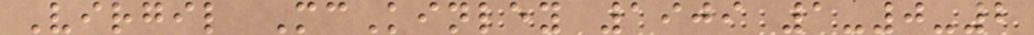Virgil McKinley 1909 1-0-2
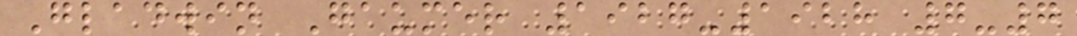Gladwin Gaumer 1927-1928 7-7
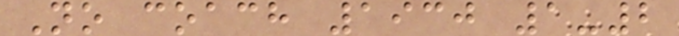No coach 1930 1-2
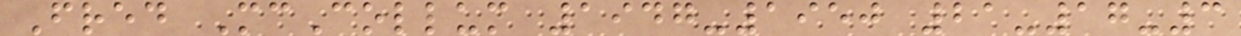Fred McCollum 1947-1950 21-17-3
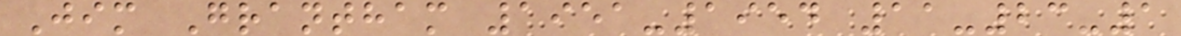Jim Grantham 1951-1954 11-23-1
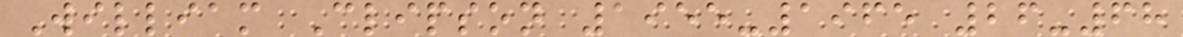William Clipson 1955-1965 26-68
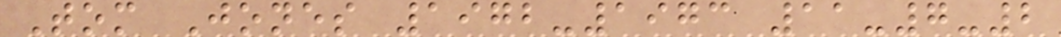Tom Jones 1972-1973 11-7-2
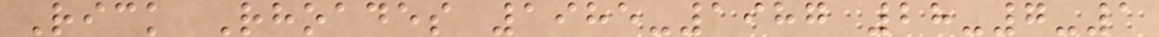Rick Rhoades 1985-1987 28-7-1
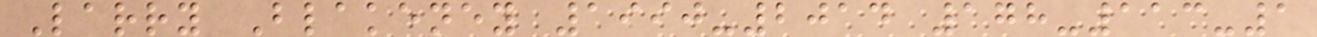Larry Blakeney 1990-2014 178-113-1
